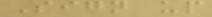Sign up
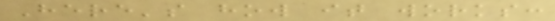Here's how it works:
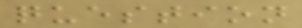question
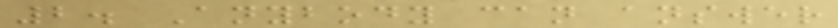2. Anybody can answer
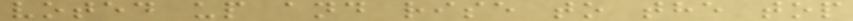voted up and rise to the top
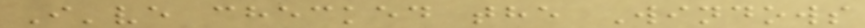I've checked the Windows
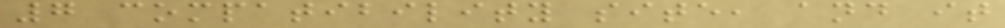7 compatibility site, and it
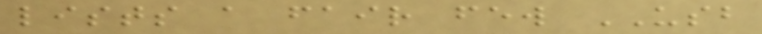lists a fair few USB
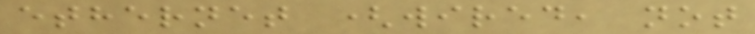ethernet (wired, not
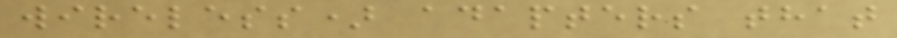wireless) adapters that
